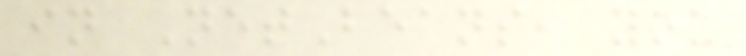in NetBeans, you
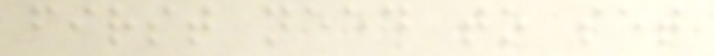first need to set
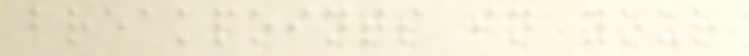breakpoints in your
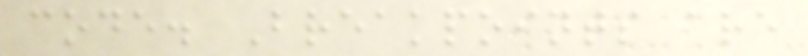code. Breakpoints are
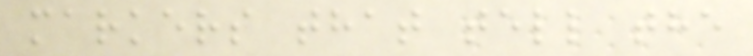markers that tell the
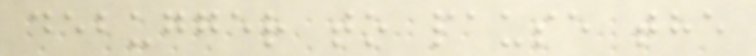debugger to pause the
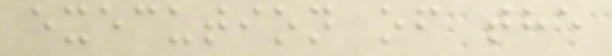execution of the
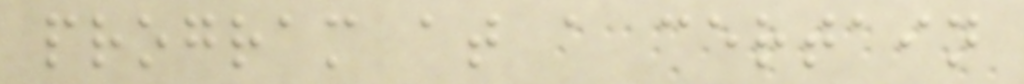program at a certain
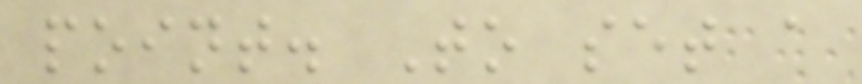point. To set a
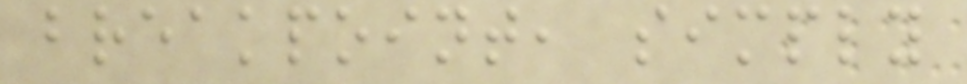breakpoint, simply
